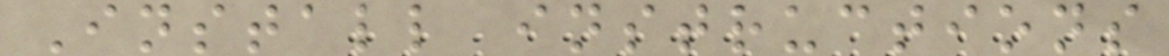Install instructions
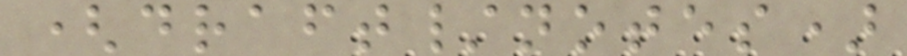(draft/notes)
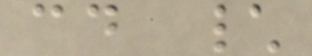cd \
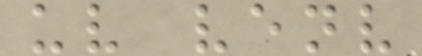uv venv
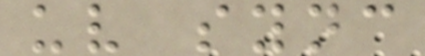uv sync
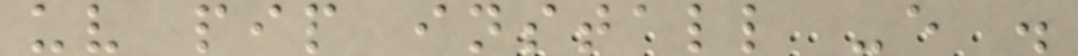uv pip install -e .
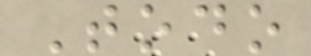Todo
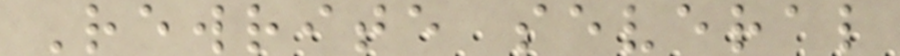Rewrite several
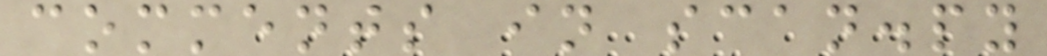comments in scan.py
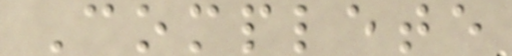Complete
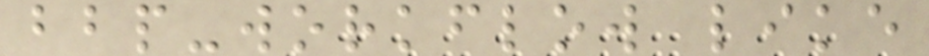bbp-workflow like
